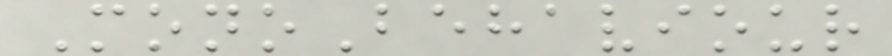MonoBehaviour
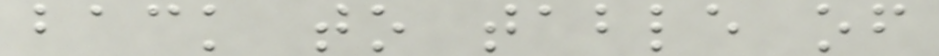back to table of
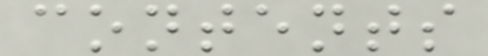contents
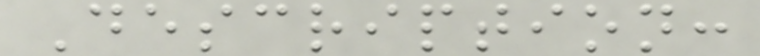Description:
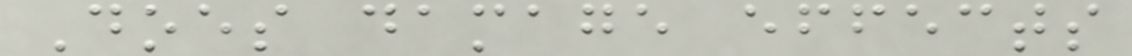Does damage effects
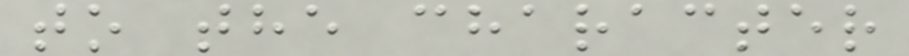to the character
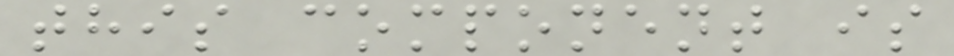this component is
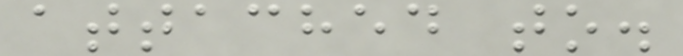attached to.
